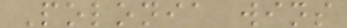Polonia wins
